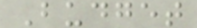Budget
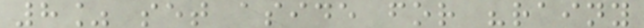8% set aside for "rainy
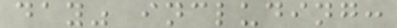day" including:
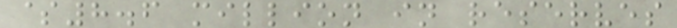$8.6 million in reserves
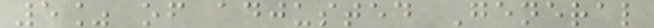5% of adjusted General
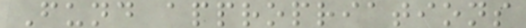Fund appropriations
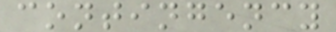contingency
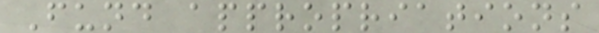Fund appropriations
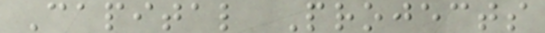Capital Projects
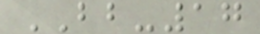BB-17
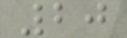20
